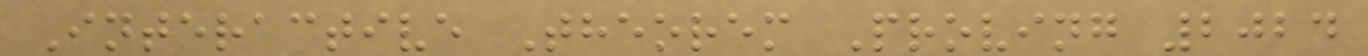Interactive Theorem Proving 2024
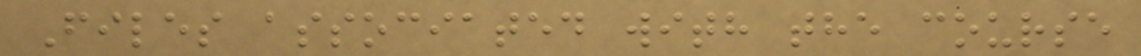Files associated with the course
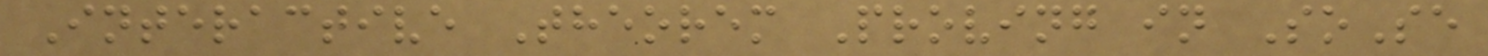Interactive Theorem Proving in SoSe
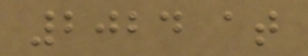2024 at
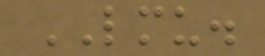LMU.
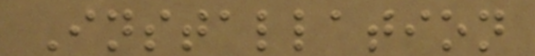Installation
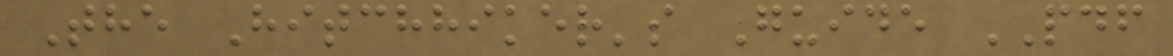The Hitchhiker's Guide PDF
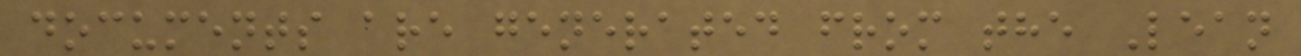documents are generated from the Lean
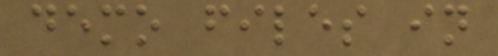demo files in
